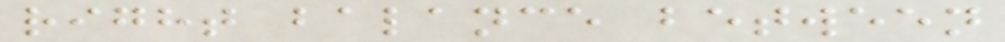right balance between
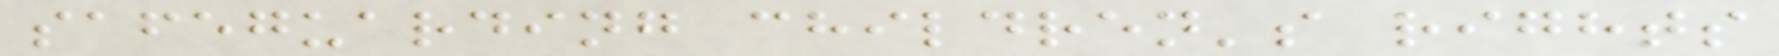safeguarding children's rights
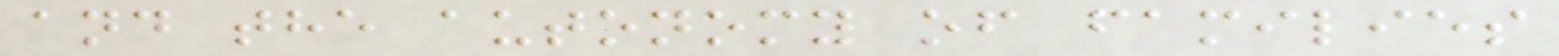and the autonomy of families
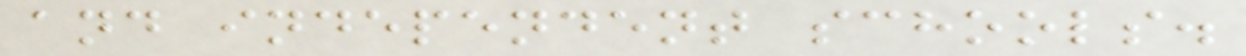and independent schools.
